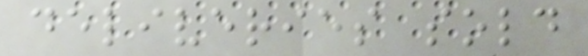deliveries sold
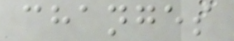changes
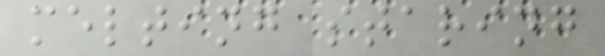melting staring
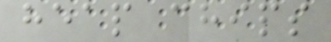heap chips
